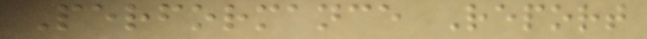Performance Report
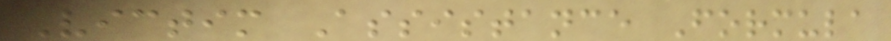Victim Assistance Formula
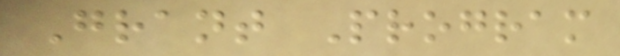Grant Program
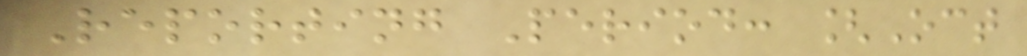Reporting Period: [Oct
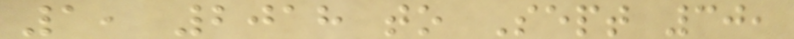1, 2018 to Sept 30,
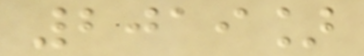2019]
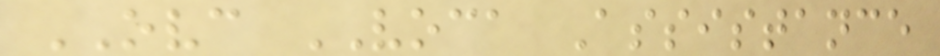OVC VOCA Assistance
